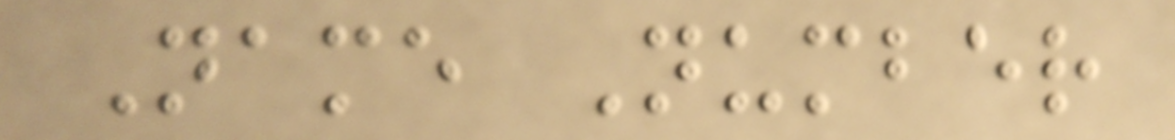Name Number
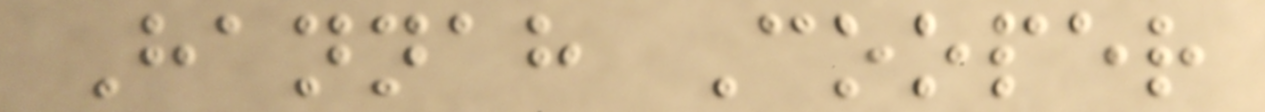Hannah Cooper
